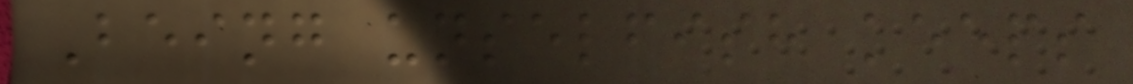Being unselfish keeps
